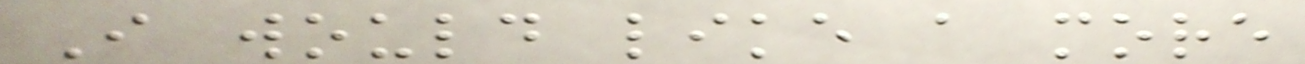I would like a more
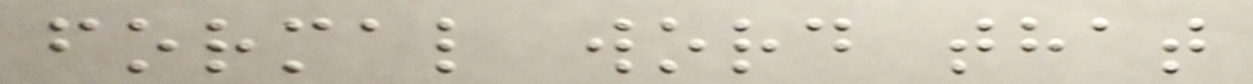formal word that
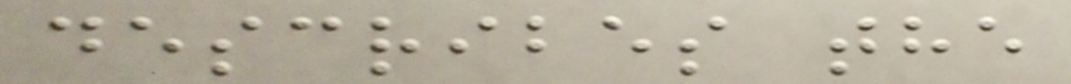describes the
